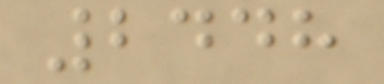2448
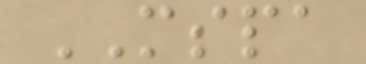MSPA
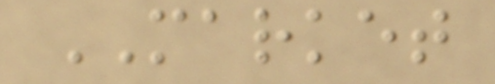MARKET
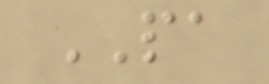PA
